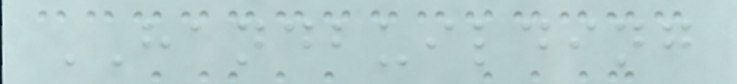HANDBUILDING
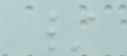/
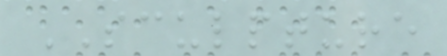SCULPTURE
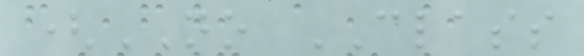(NO CLASS
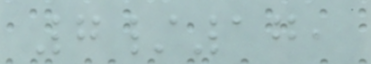7/17,
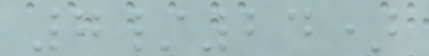7/24)
